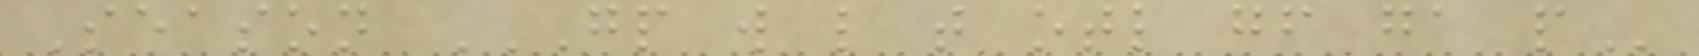Season GP W L T OTL GF GA P
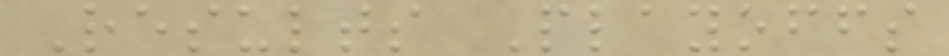Results Playoffs
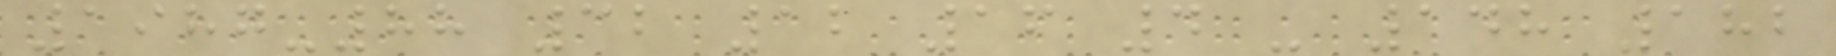1987-88 32 12 16 4 - 148 182
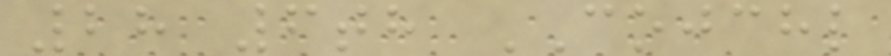28 6th COJCHL
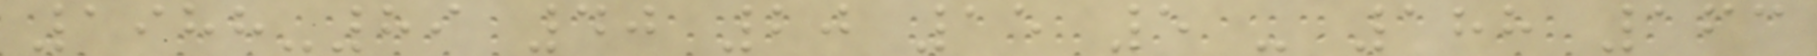1988-89 40 20 15 5 - 188 163
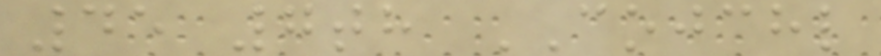45 7th COJCHL
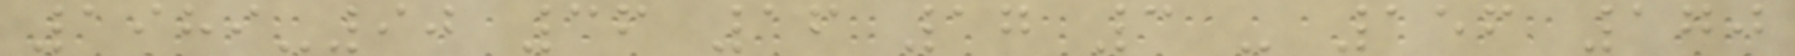1989-90 36 16 17 3 - 156 170
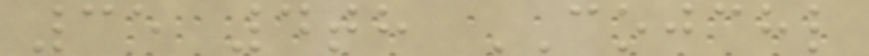35 4th COJCHL
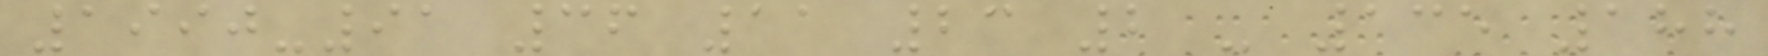1990-91 36 11 23 2 - 135 188
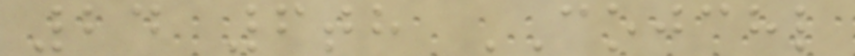24 6th COJCHL
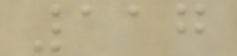117
